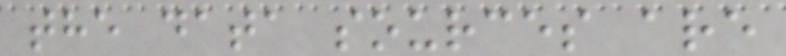the data sources are
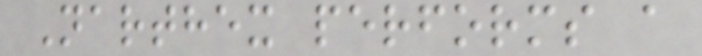Narthex performs a
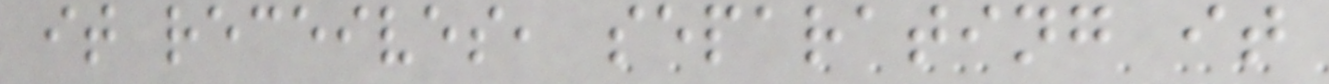it receives, separating it
